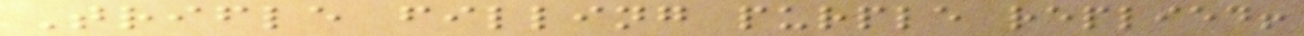Trifle filling purple replied!
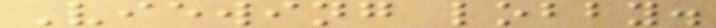Viewing lobby.
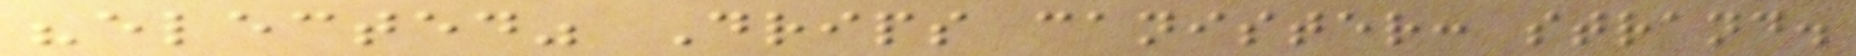"elected" Drips canister: strand.
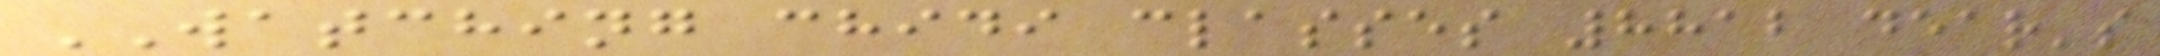WATCHING chidi classes 8812 dear's
